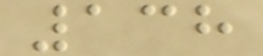138
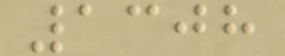1308
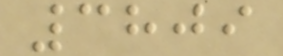3809
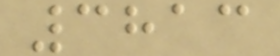3813
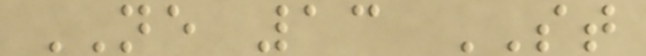NE 13 ST
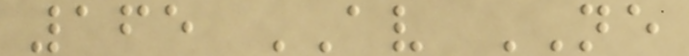165 AV NE
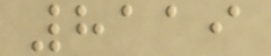8119
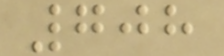708
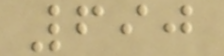690
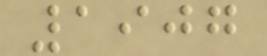1907
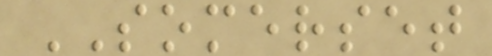SOMERSET
